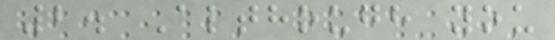2. Although you
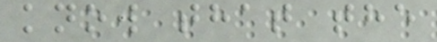know that the
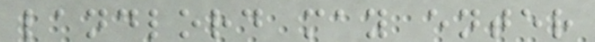landlord may enter
